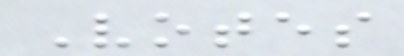Votes
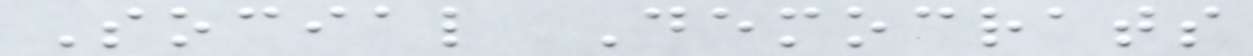Social Democrats
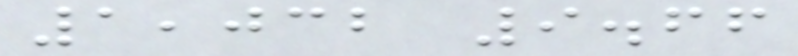1,032 9.66
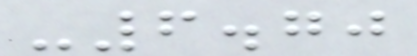-6.70
